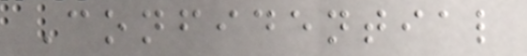Confidential
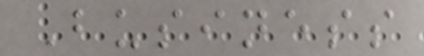Business
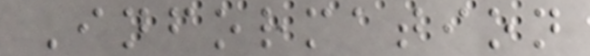Information
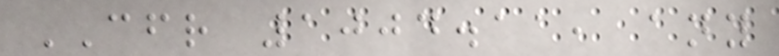CFR 1004.11, any
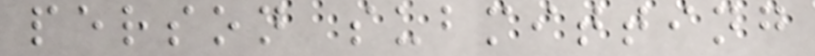person submitting
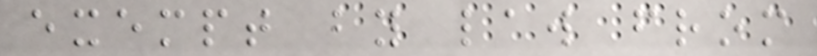exempt by law from
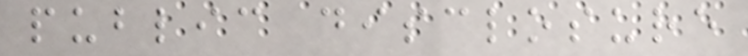public disclosure
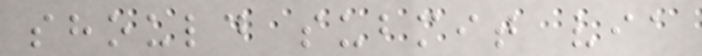should submit via
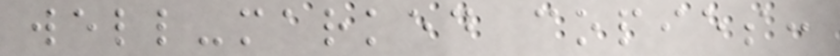well-marked copies:
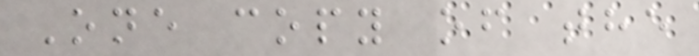One copy of the
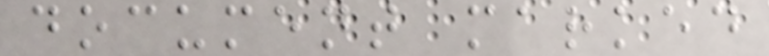document marked
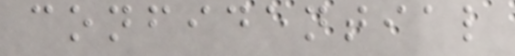confidential
